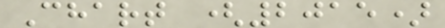Chart (2015)
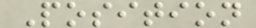Position
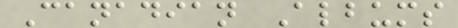Canadian Albums
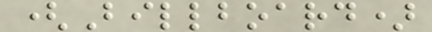(Billboard)
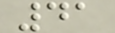41
